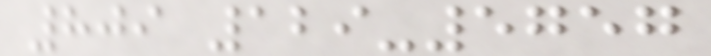809 129-5757
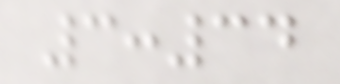3:34
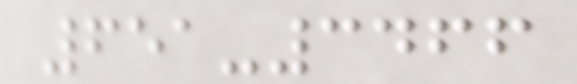651-3466
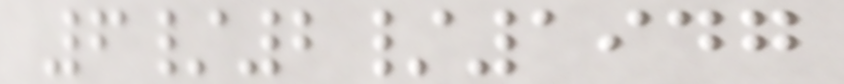6/2/1947
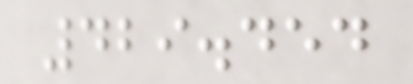429.454
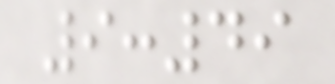9:49
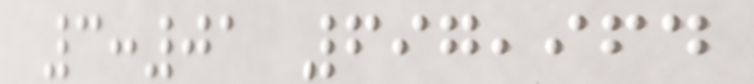3:01 697,964
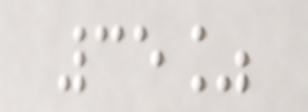35%
